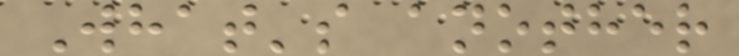What's another
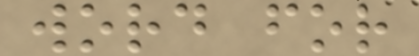word for
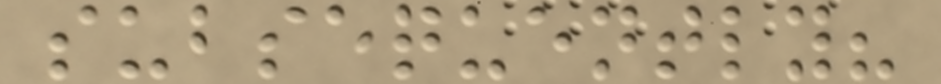subsequently?
